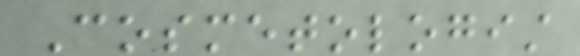Cosmetologist
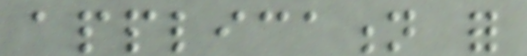application for
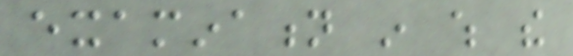examination in which the
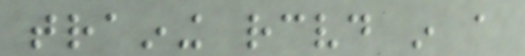training received in a
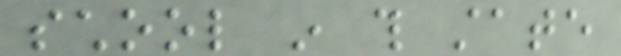school in this state
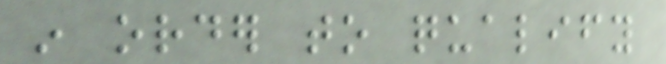in order to qualify
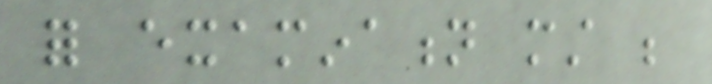for examination must be
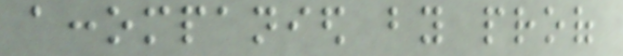accompanied by proof
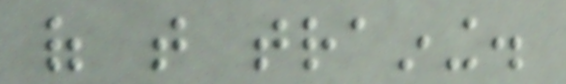of that training.
